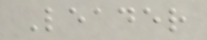Leader
